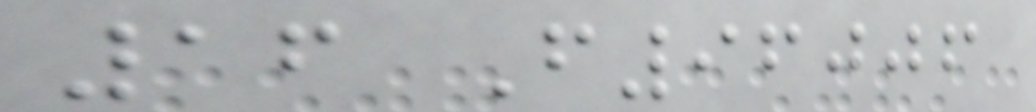16 F96006
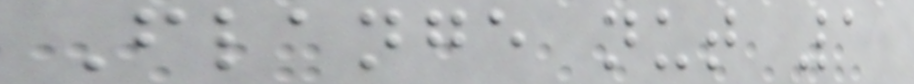Flange nut 1
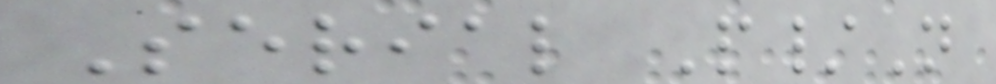Serial P/N
